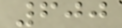600
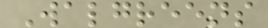Walgreens
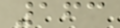163
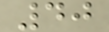40
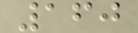160
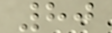80
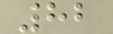82
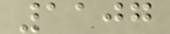1107
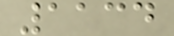1134
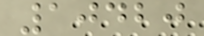10420
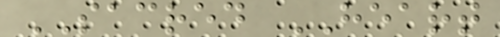SACRED HEART
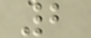2
